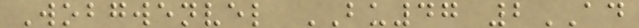Wobgwenvel BU47 2AD
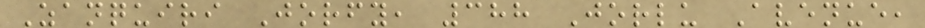Zanquiri Jorfy, 388 Jorlu Avenue,
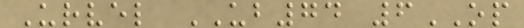Urvel UB74 6OP
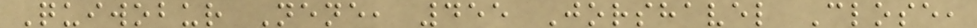Quiwobur Nene, 455 Jorshavel Close,
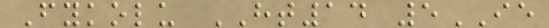Fykolu HT14 5IE
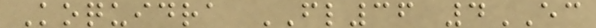Koquidra FL36 4EC
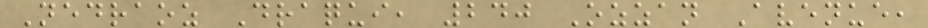Nedraoz Draqui, 240 Ozzan Avenue,
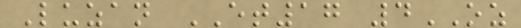Luzan ET17 4OZ
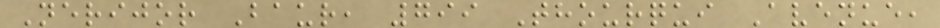Nerijor Baur, 799 Thourqui Avenue,
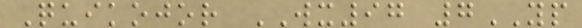Quikojor WX97 7YP
